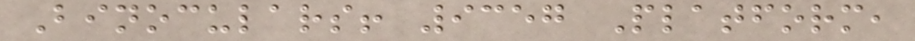Binoculars! 9357 Platform,
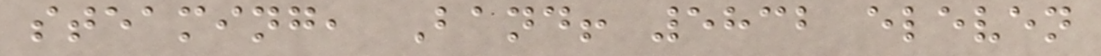steaming, Band! 5832 eleven
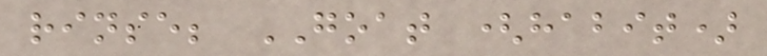rinse; GOAT (habit)
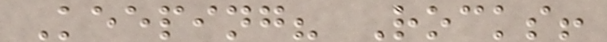Keeping? Rocks!
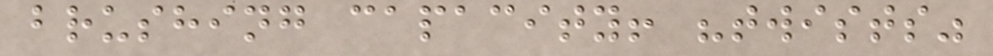brushing capacity! "twists"
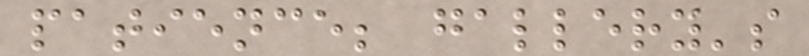patience; gallery's
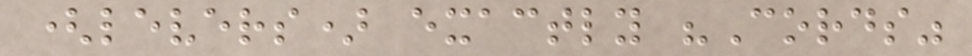(levers) exactly "Cords"
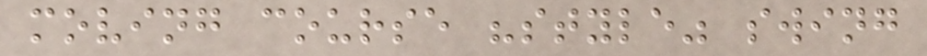moving course "style" swing
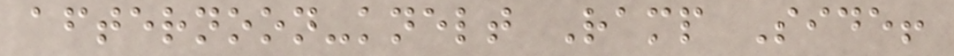afternoon-knelt Ramp Side!
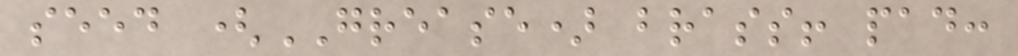seed (GREASE) brass! pad:
